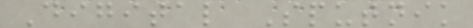Digital Sputnik
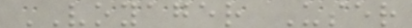VOYAGER User
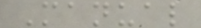Manual
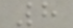8
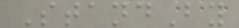StandBy
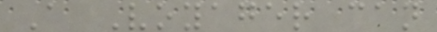A Voyager can
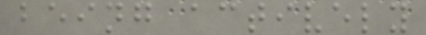being actively
